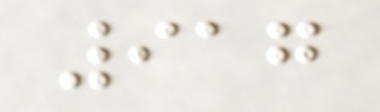917
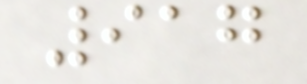917
